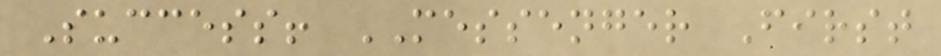Success! MESSENGER First
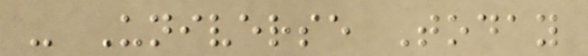- Universe Today
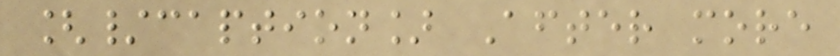[/caption] After more
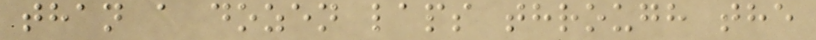than a dozen laps through the
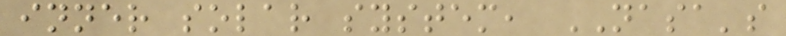inner solar system, NASA's
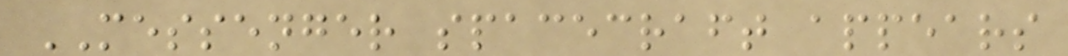MESSENGER spacecraft appears
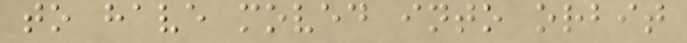to have moved into orbit
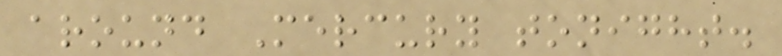around Mercury tonight.
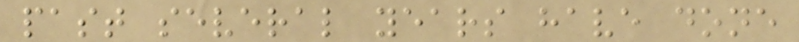past several years have done
